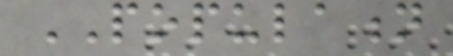POPULATION
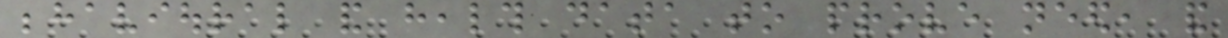behavioural and health data to prove need, and
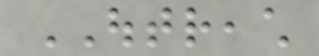OUTREACH
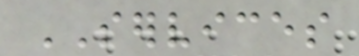SERVICES
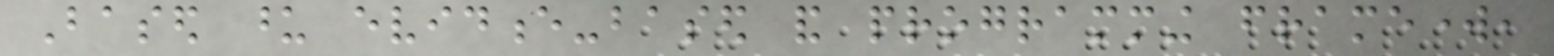Based upon evidence-based and programming framework,
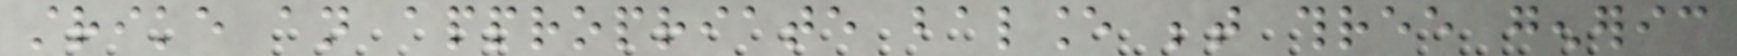strike an appropriate balance between three generic
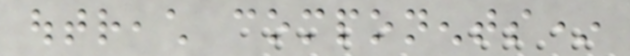outreach components*
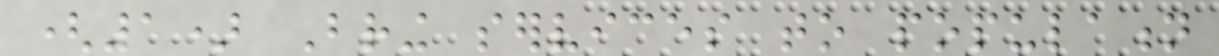(1) Bring services to population
